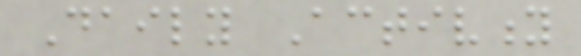Daily Activity
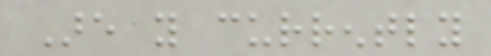Are you currently
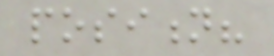position?
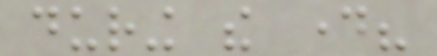during the day?
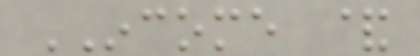INCOME &
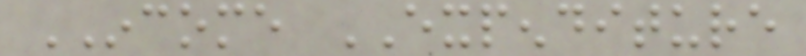INCOME EXPENDITURE
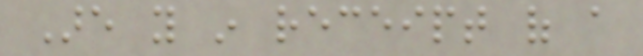Are you in receipt of a
